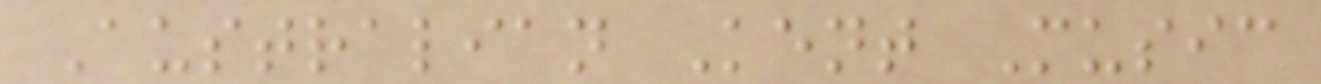Australian Kent Music
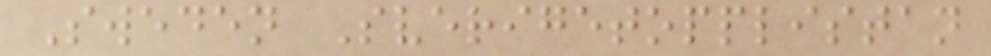Sweden Sverigetopplistan
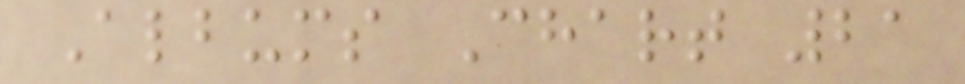Albums Chart 21
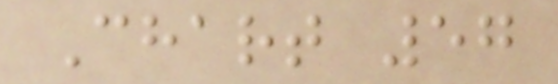Chart 57
